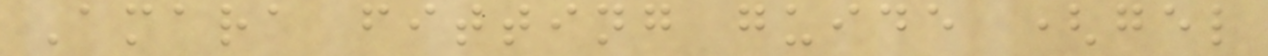Amara fitting guide (gel
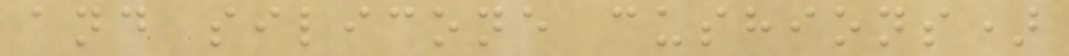and silicone cushions)
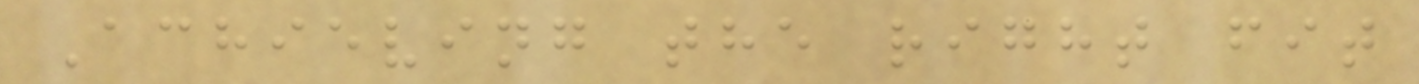Achieving the right fit
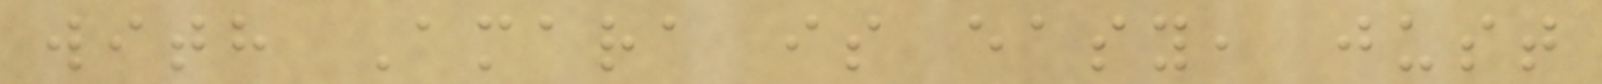with Amara is easy, just
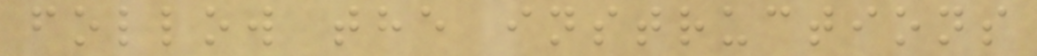follow the instructions
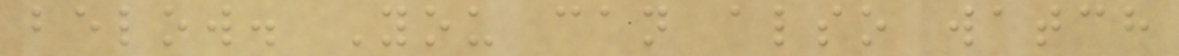below. You can also watch
